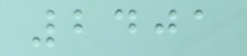2401
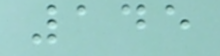145
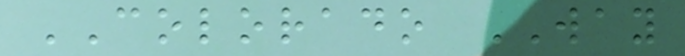COLORADO WAY
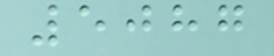5087
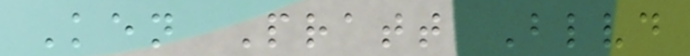Ken Pratt Blvd
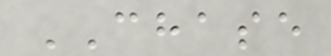CHASE
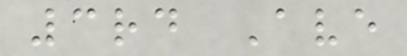3rd Ave
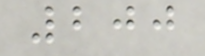200
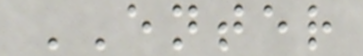ENTER
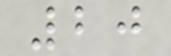20
